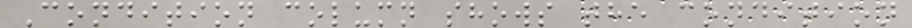Condition column shows the condition
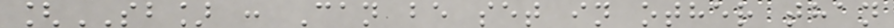[SB] : Can be set in other than
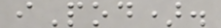iPod).
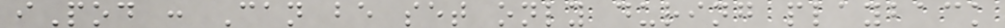iPod : Can be set only during playback
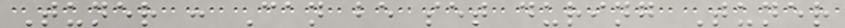Tuner : Can be set during Tuner
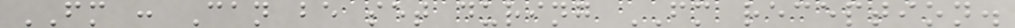FM : Can be set during FM reception.
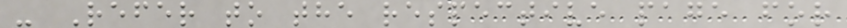- Refer to the respective page for
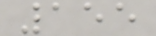155
